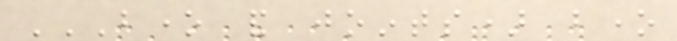BONE AND JOINTS) BONE
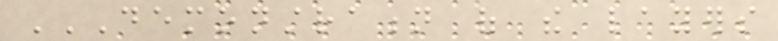DEMONSTRATION OF THE LAYERS
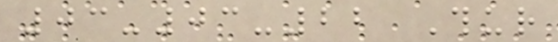03-03-22 Thur
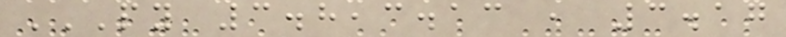PY 3.8,3.13 , 3.17
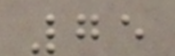75
